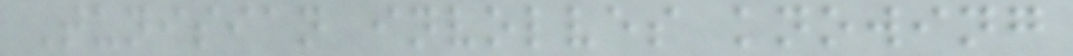Tunisian involves knowing
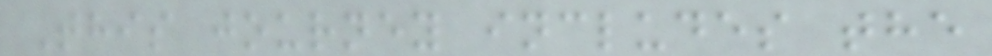This journey includes the
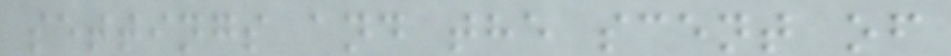settings and the scent of
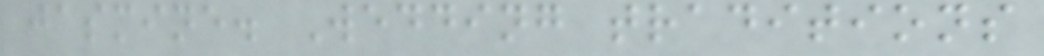jasmine. Wedding traditions
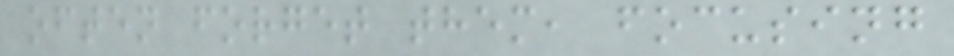often forget them, focusing
